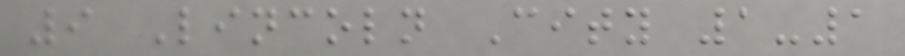9 Lincoln City 1-1
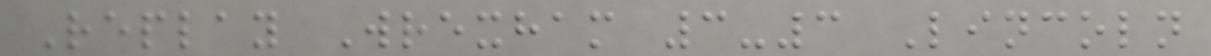Replay Wrexham 3-3 Lincoln
